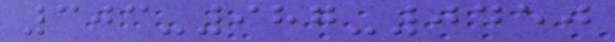303-987-0450
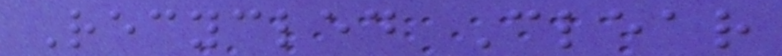Recycled Clear
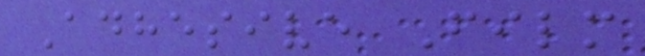Adhesive Film
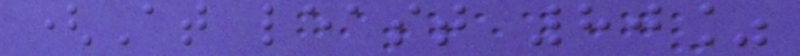(At least 80%
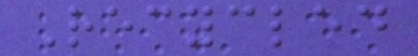Recycled
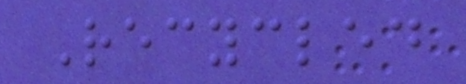Recycled
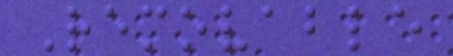Removable
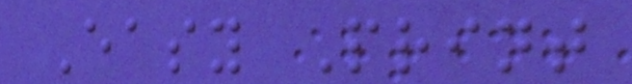Easy Print
